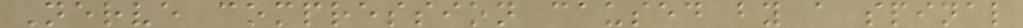Nerve compression caused by a spinal
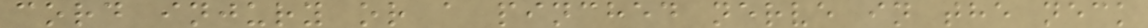cord injury or a pinched nerve in the neck
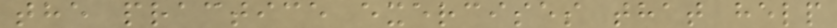the practice exercises that help
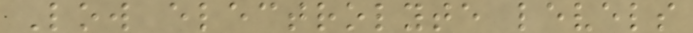Low electrolyte levels
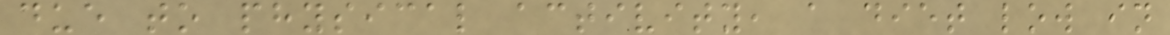due to physical activity, a diet low in
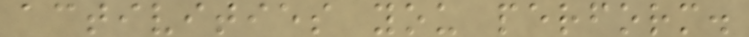activities you perform.
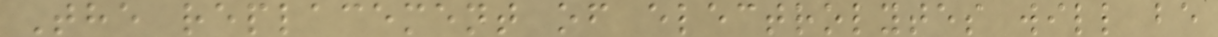The replacement of electrolytes will be
